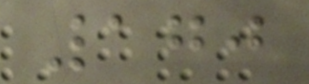170
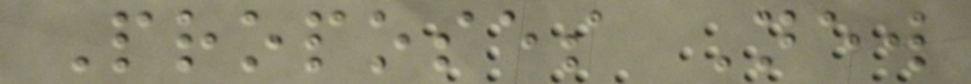Proposes New
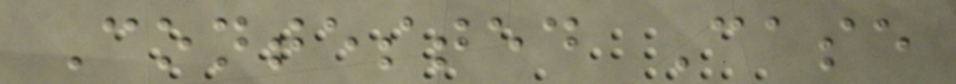Contested Case
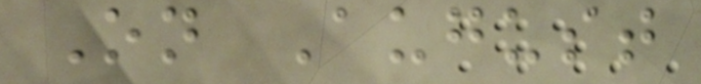On August
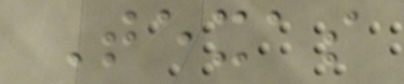Texas
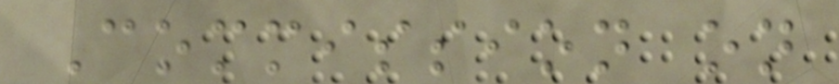Commission on
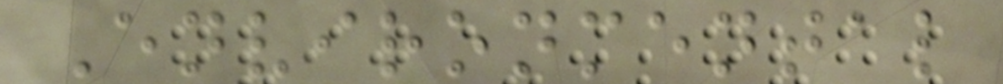Environmental
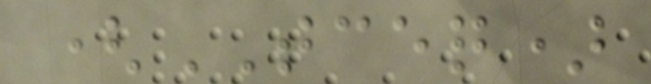(TCEQ)
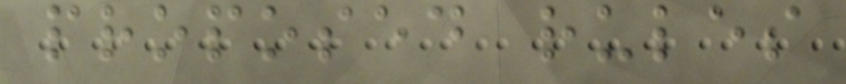proposed rules
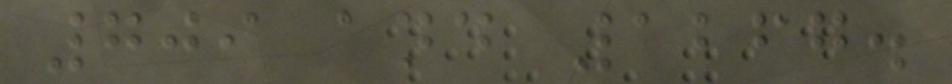709 and 1267.
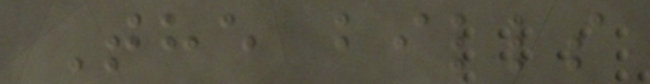The bills
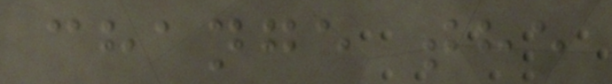change the
